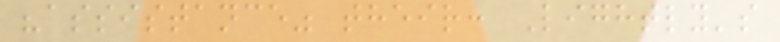"assistance" their: Lightly's
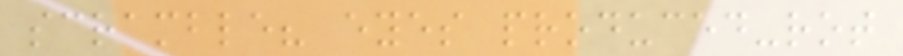scramble? eyes produced-rot
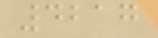4217
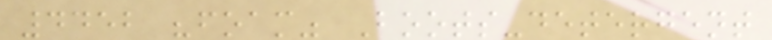4452 "foam" Boots-detergent
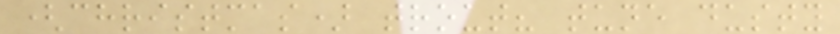(christmas) trout? tune dusty
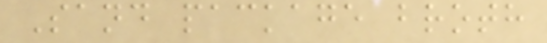Sand package broth
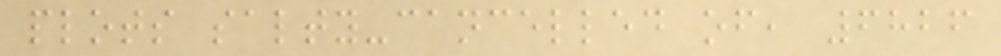plots salty-cancelled of, 6826
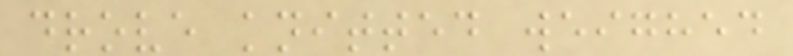drove knitted weighed
